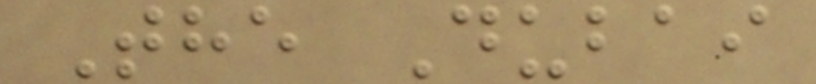The Dubai
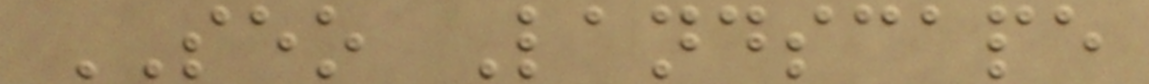SEO Landscape
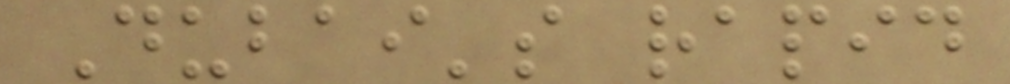Dubai's rapid
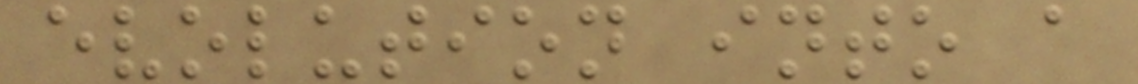evolution into a
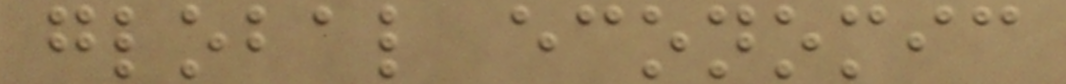global economic
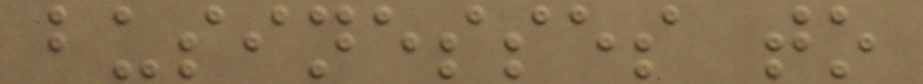businesses to
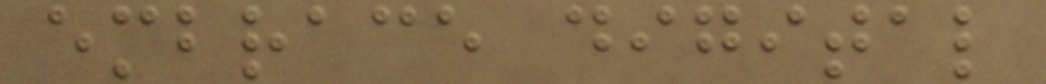embrace digital
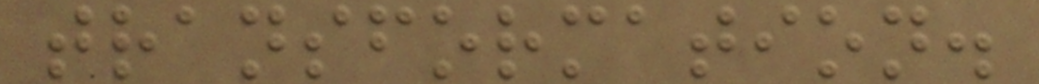transformation.
